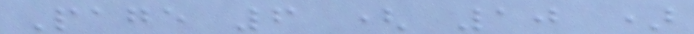Page 6 ( 10 )
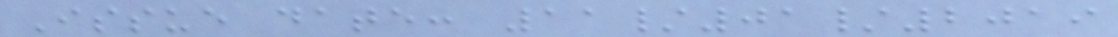Issue date: 11/01/2019
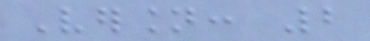Version: 2
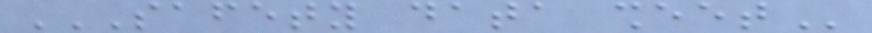SAFETY DATA SHEET
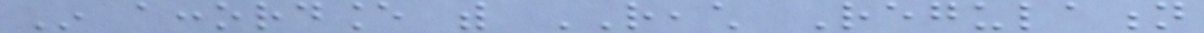In accordance with REACH Regulation
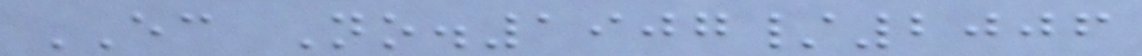EC No.1907/2006
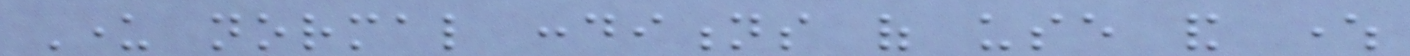Under normal conditions of use and where
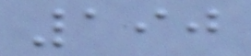190
